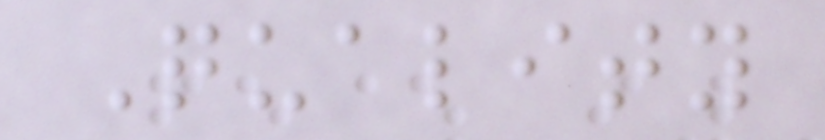Quality
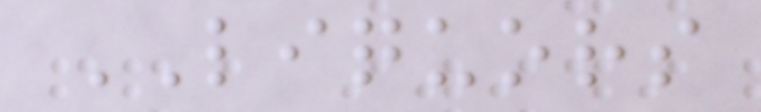LIQUORS
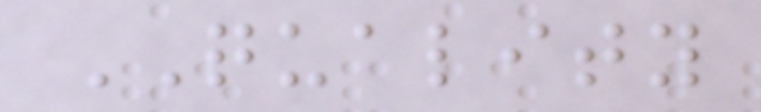QUALITY
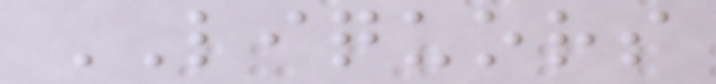LIQUORS
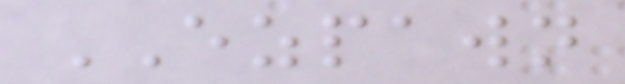EZPAWN
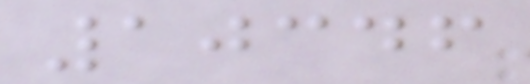10346
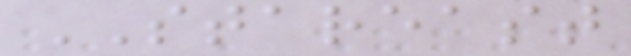STAREAST
